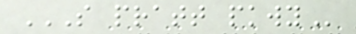S PRATT PKWY
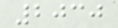2030
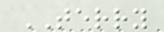TERRY
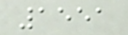1551
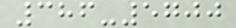386-5700
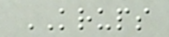KRUPS
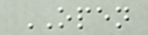OPEN
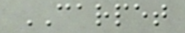CARPET
